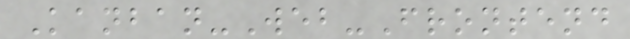Kanban-Web-Frontend
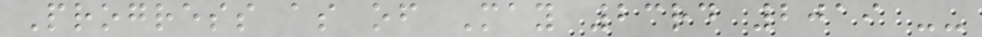Progress as of May 23rd 2019 --
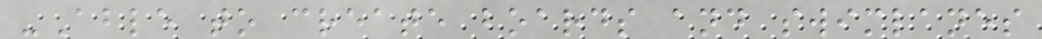-Able to create boards and swimlanes
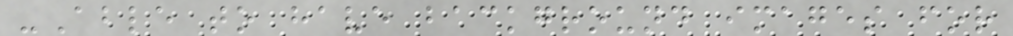-Able to have background images for
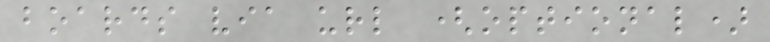boards via url (optional)
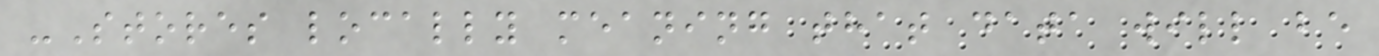-Stores locally meaning that data will be
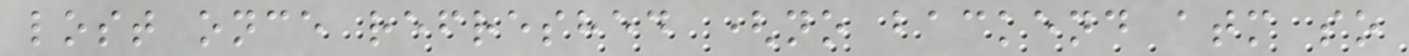lost once refreshed (no backend atm so
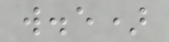w.e)
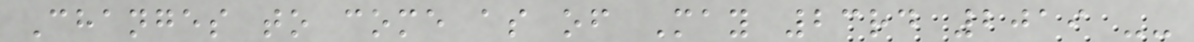Changes to come as of May 23rd 2019 --
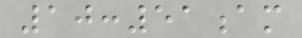10:51am
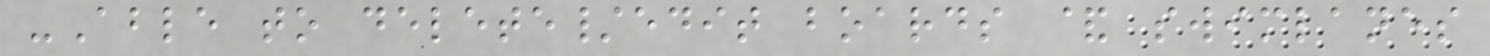-Able to delete/edit boards & swimlanes
